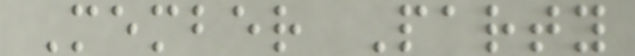Member Party
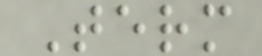Term
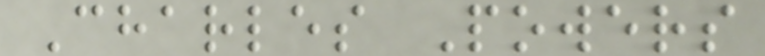Charles Powers
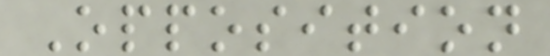Opposition
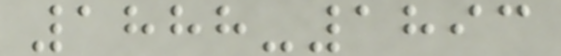1888-1893
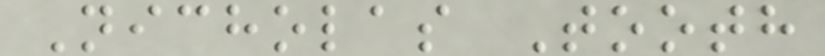Nicholas Tooth
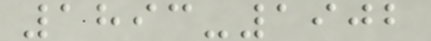1893-1902
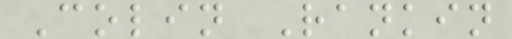Colin Rankin
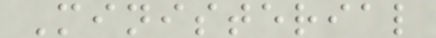Ministerial
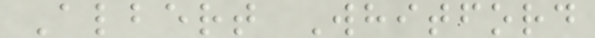Albert Whitford
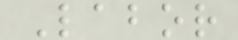Labor
